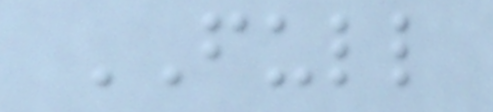FULL
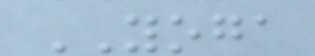YOGA
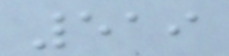519
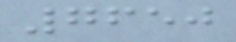7650
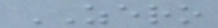ZERO
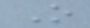O
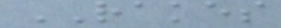RAKES
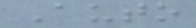Auto
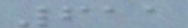611
